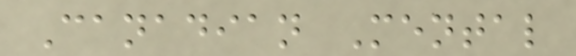Canadian Mental
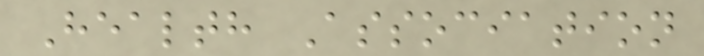Health Association
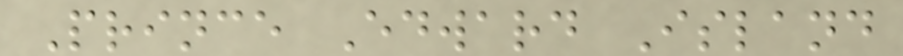Prince Edward Island
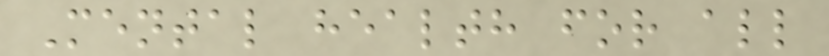Mental health for all
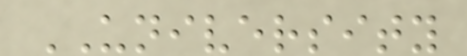UNIVERSITY
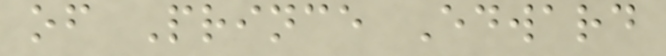of Prince Edward
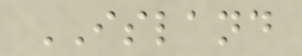ISLAND
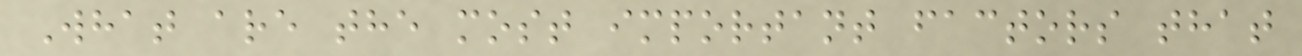What are the most important factors that
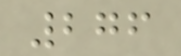276
